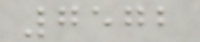7572
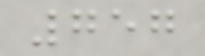757
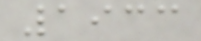1933
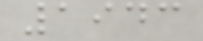1943
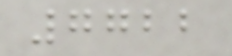7722
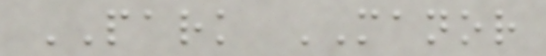PARK MANOR
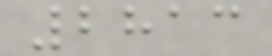2813
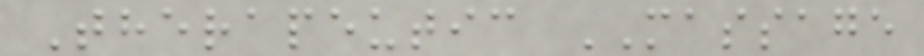Therapeutic MASSAGE
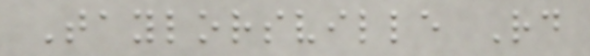Taylorsville Rd
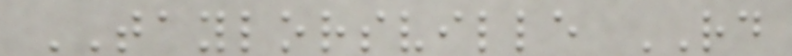TAYLORSVILLE RD
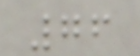76
